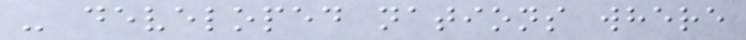- developed nations where
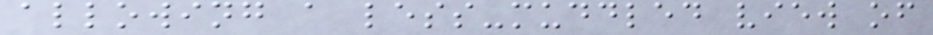allowing a less-muddled view of
